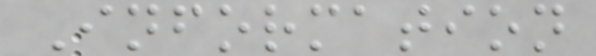Information
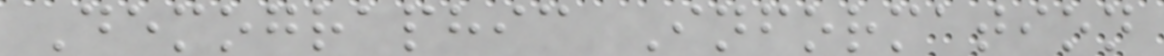Demographic Information
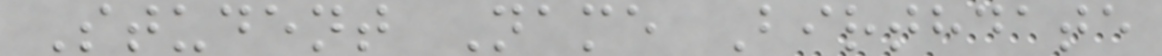Student Name Birthdate
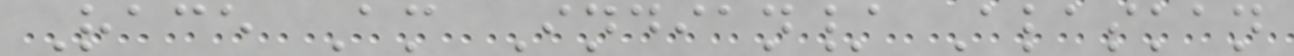Race Am Indian/ Alaskan
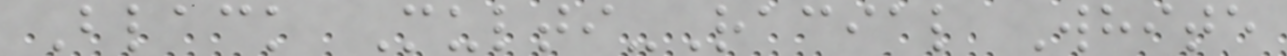Black Multi-Racial White
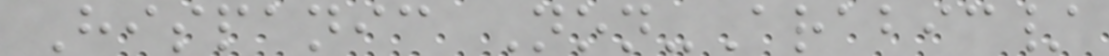Hispanic Non-Arabic/
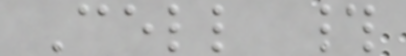Cell #
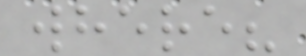where?
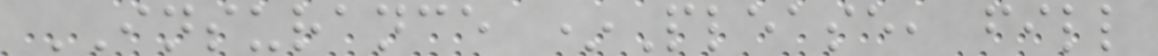INSURANCE *Please, fill
